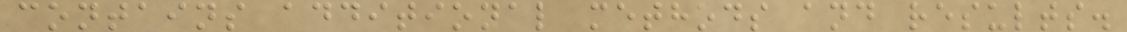contains additional methods and results.
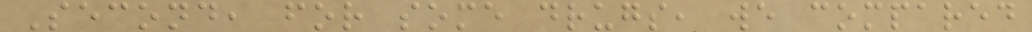Second, for some drugs, we compared
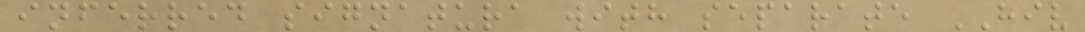inferred signatura with separate HIV
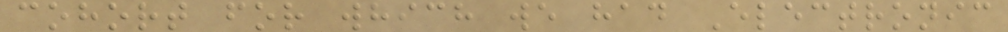cohort for which we had Electronic
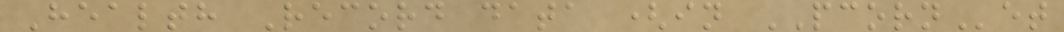Health Record data (in PCORNet
